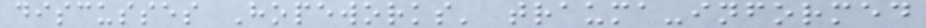discusses Hopeworks' trauma-informed
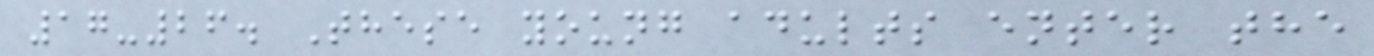17-26. These young adults enter the
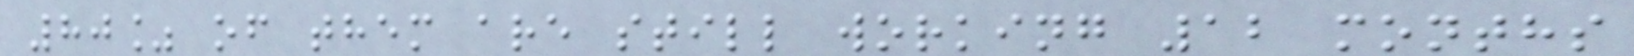80% of them are still working 12 months
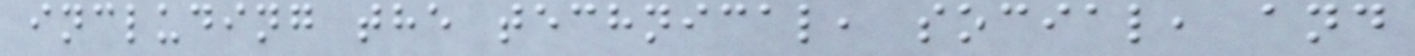including the technical, social, and
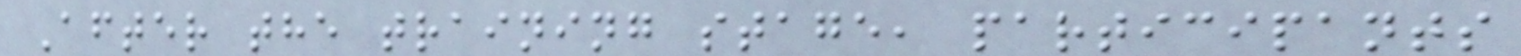After the training stage, participants
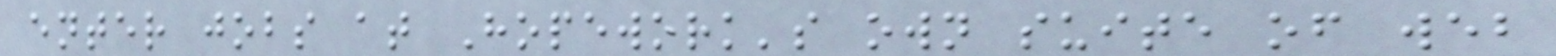enter jobs at Hopework's own suite of web
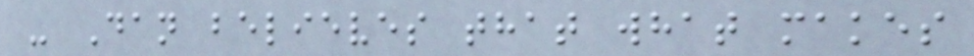- Dan believes that what makes
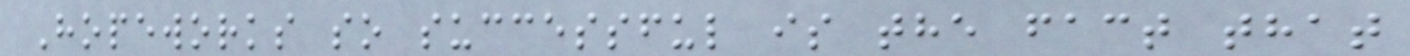Hopeworks so successful is the fact that
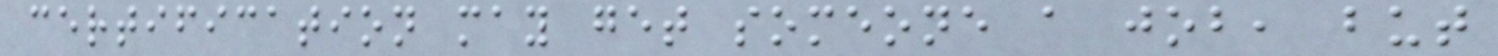certification may get someone a job, but
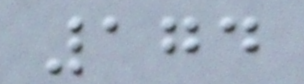174
